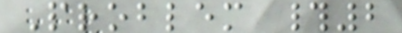Problem #2
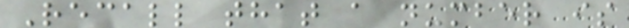Recall that a number is
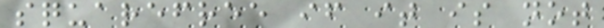squarefree if it is not
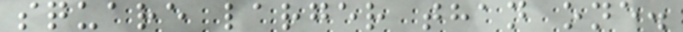square larger than one.
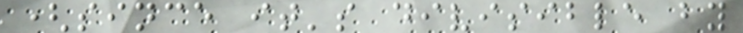(since it's divisible by
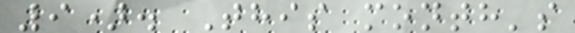9). This month's
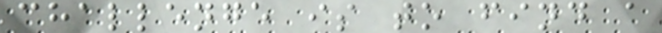challenge is to find a
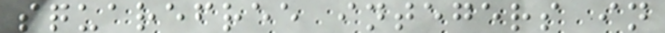squarefree integers in
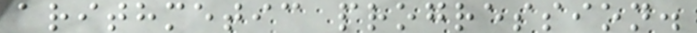arithmetic progression.
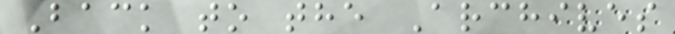Back to the Archives
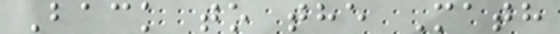Back to the Math
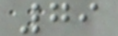79
